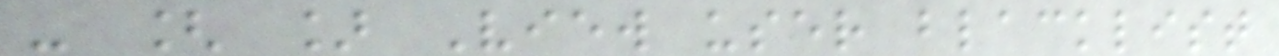- [ ] View user blacklist
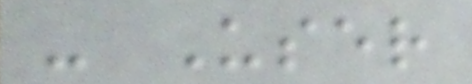- User
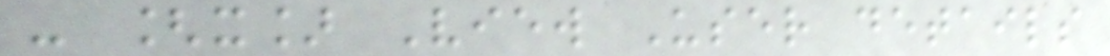- [x] View User details
